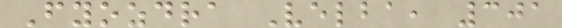Fyozdra Velba, 301
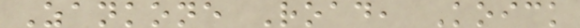Zankone Road, Koick
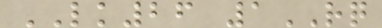LK26 1RQ
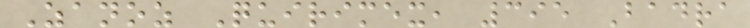Zanoz Quirimex, 395 Badra
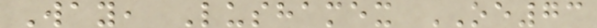Way, Lushamex OE73
